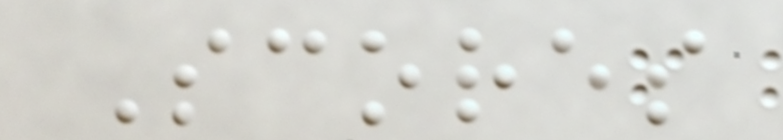Scores
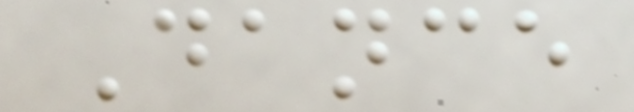Dance
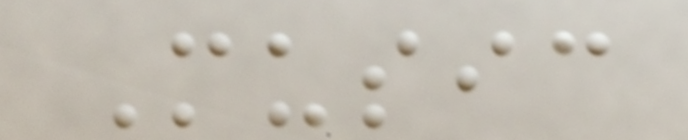Music
